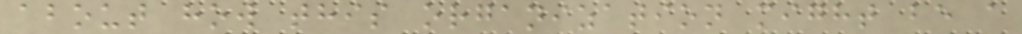about how this organization might be a
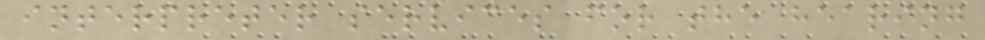interpreter services for the hearing
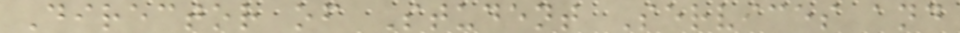Director of Student Services and
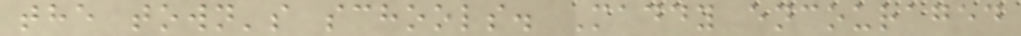the town's schools. Maddy encouraged
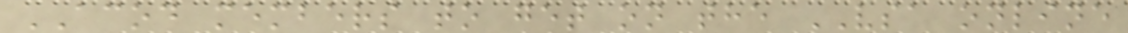ACOD members to get on the VSA online
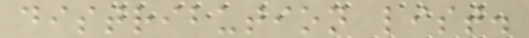distribution list.
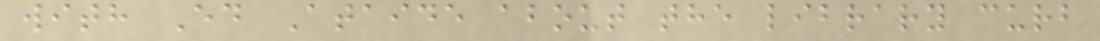with Ed Ataide about the library curb
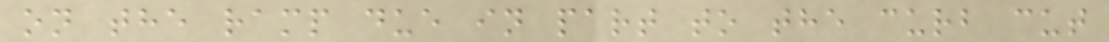on the ramp due in part to the curb cut
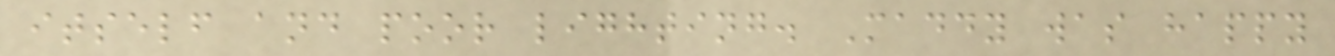itself and poor lighting. Maddy was happy
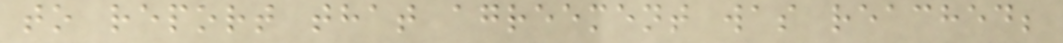to report that agreement was reached;
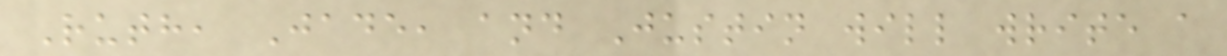Ruth, Jade, and Justin will write a
